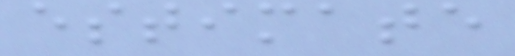estimate
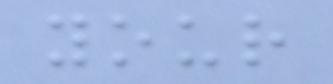your
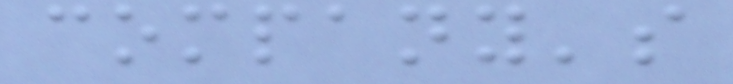company's
